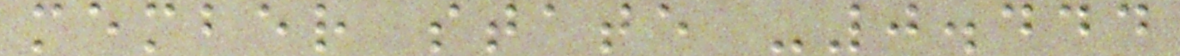member state -0.444
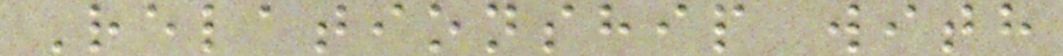Relationship with
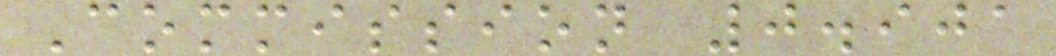Commission 0.901
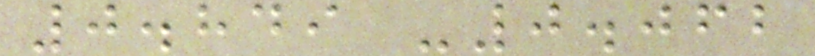0.849 -0.062
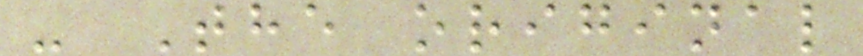- The original
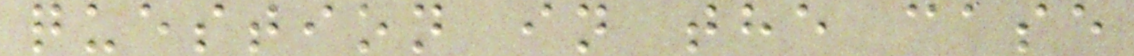question in the case
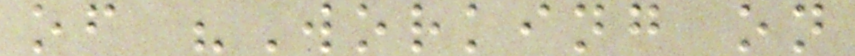of "Working on
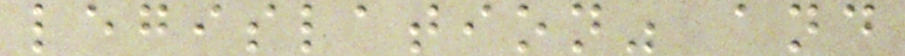legislation" and
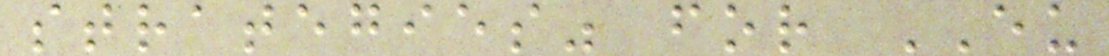strategies" for EU
